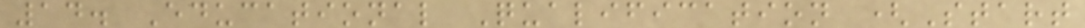14. Educational Qualification (Start
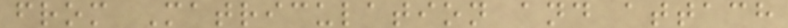from Matriculation and attach
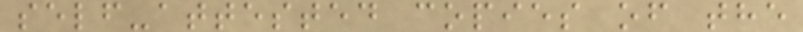self-attested copies of the
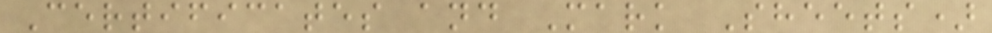Certificates and Mark Sheets)
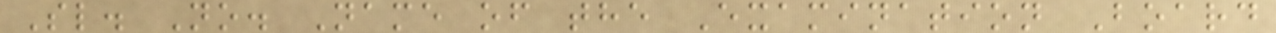Sl. No. Name of the Examination Board
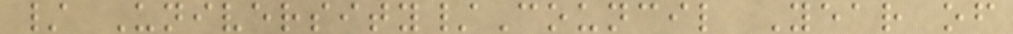/ University/Council Year of
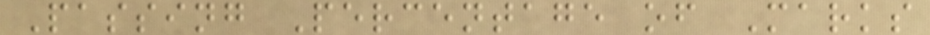Passing Percentage of Marks
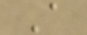A
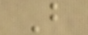B
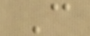C
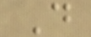D
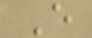E
